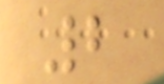2
